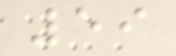59
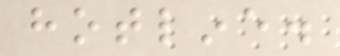hotline.
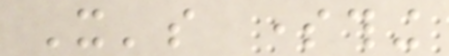It's something
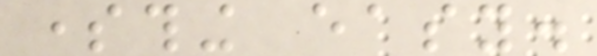something easy.
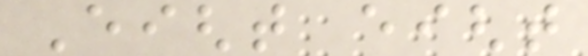Eight eight
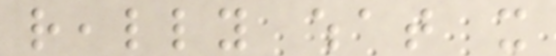really what it
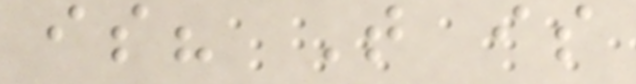is? That is
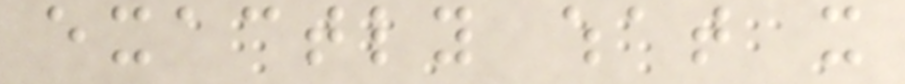exactly what it
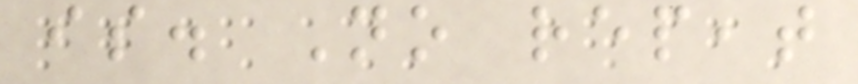is. No repeat
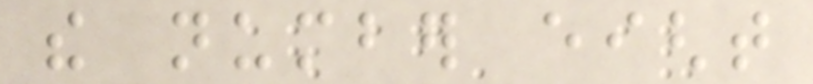the number eight
